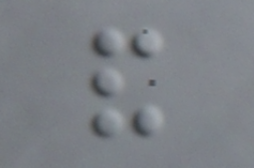and
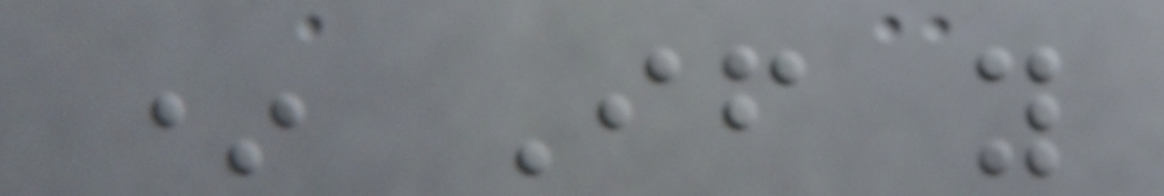* If you
